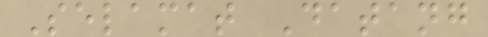Selamat Datang
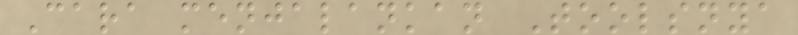Cara menjalankan Toolsnya
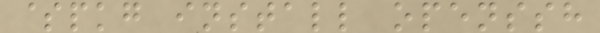$pkg install openssh
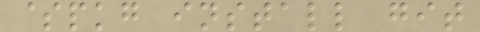$pkg install git
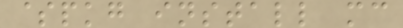$pkg install mc
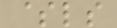$ls
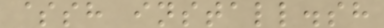$sh install.sh
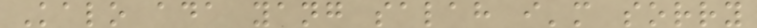Kalo ada yang salah i'm sorry
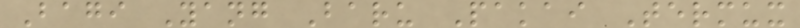Bagi Yang Baru Pakai Termux
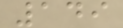149
